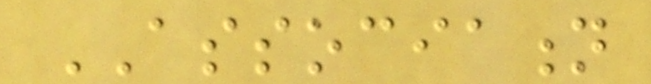ASSOCIATION
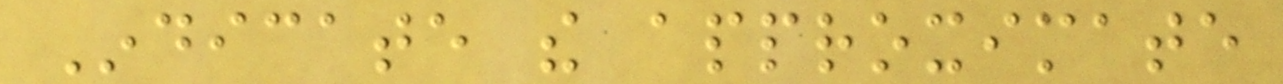Indicate the approximate
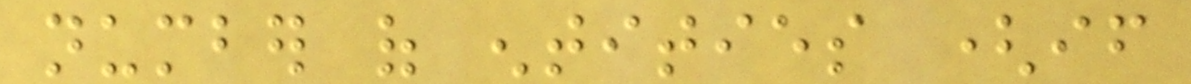number of entities (if
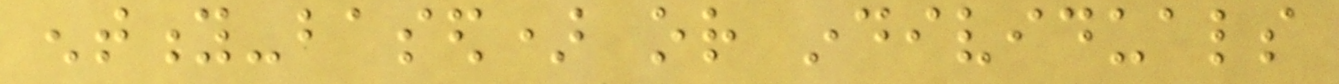entity-based) or individuals
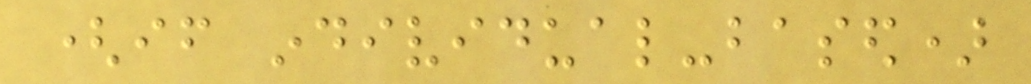(if individual-based)
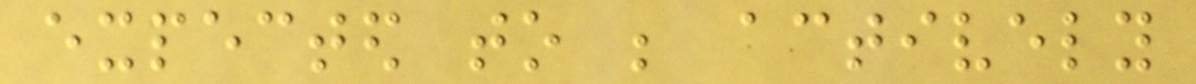expected to be actively
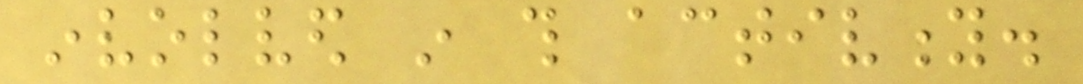involved in this activity.
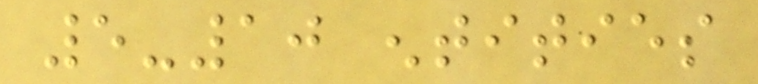5-10 entities
